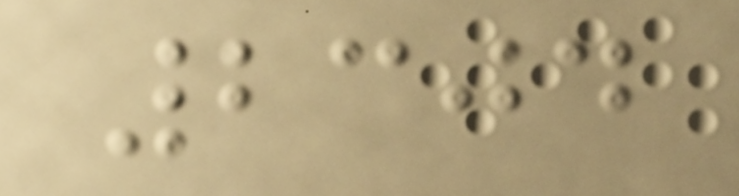2304
